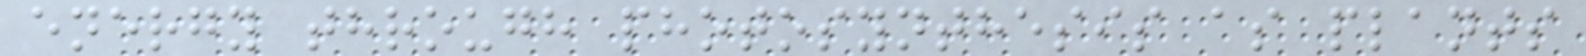energy through photosynthesis as plants
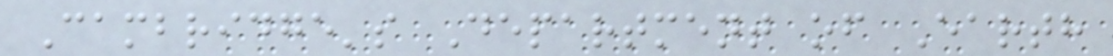Cambridge's Department of Earth
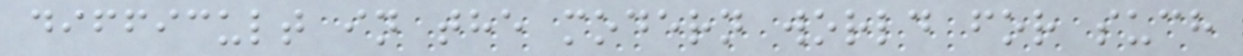difficult in the modern world for such
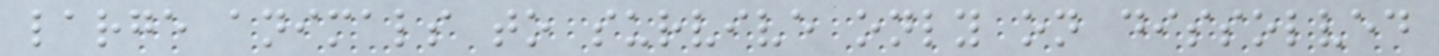large animals to survive only on dissolved
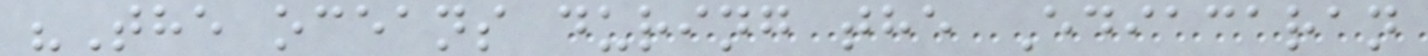"The oceans during the Ediacaran
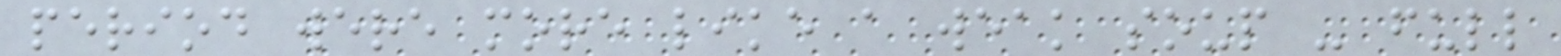period were more like a weak soup - full
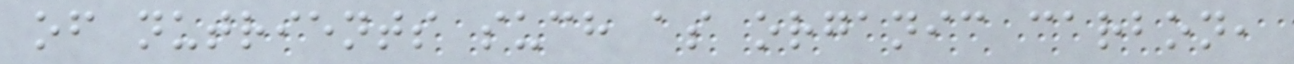of nutrients such as organic carbon,
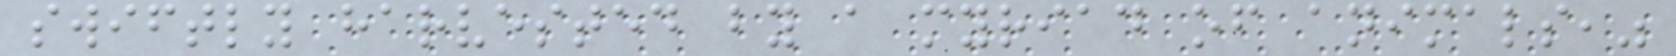swiftly harvested by a myriad of animals,"
